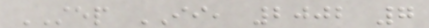STEP II, 2002 7
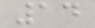14
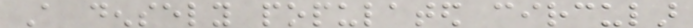A densely populated circular
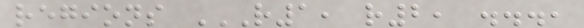regions R1, R2, ...,
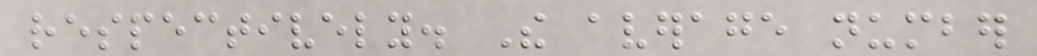respectively. The average number
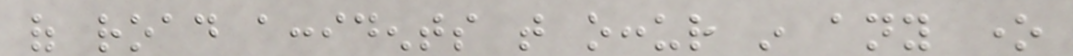of road accidents that occur in any one
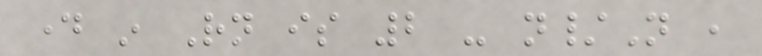day in Rn is 2 - n/N ,
